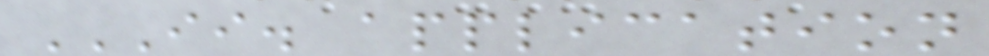II. APPLICATION
